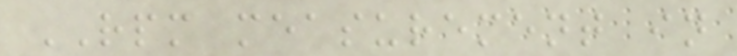RPM measurement in
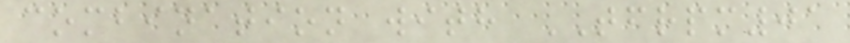combination with TFRPM01
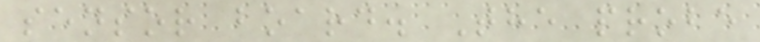sensor board. The probe
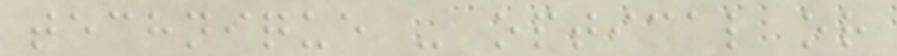technique - optical or
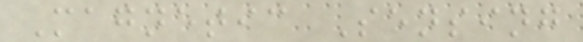Magnetic Sensing
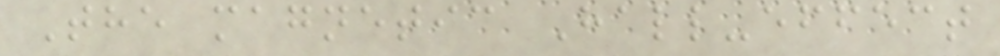The magnetic Hall-effect
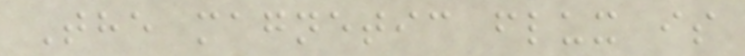The magnetic flux is
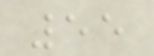55
